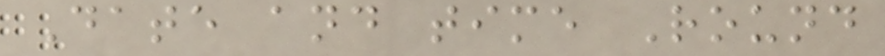Date and time Round
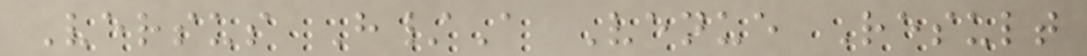Versus H/A Venue Result
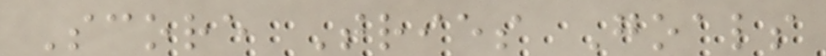Score Tries Goals
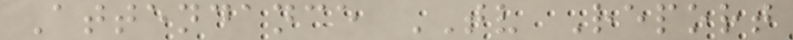Attendance TV Report
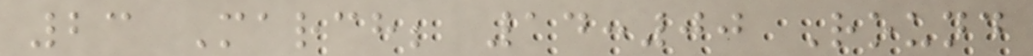23 March; 14:00 Round
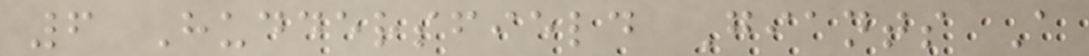6 Huddersfield Giants A
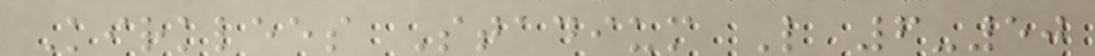Kirklees Stadium L 6-50
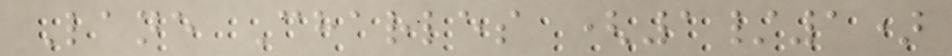Lane Charles (1/1)
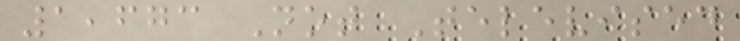1,673 Not Televised
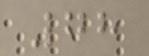78
